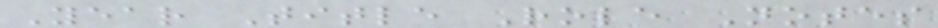Year Title Role Notes
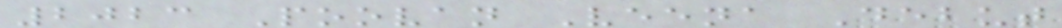2023 Poovan Veena Debut
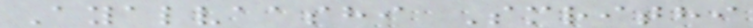Ayalvaashi Smrithi
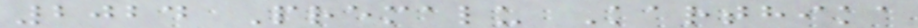2024 Premalu Karthika
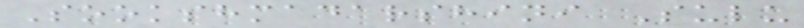Sookshmadarshini Sulu
